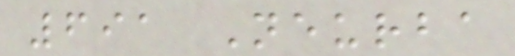691 Neurba
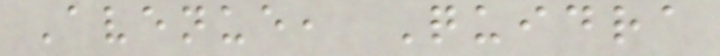Avenue, Quidra
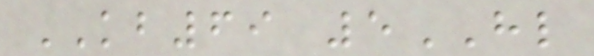KB69 5HL
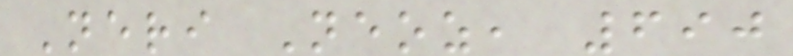Neri Neoz, 690
